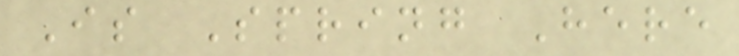Is Spring Here
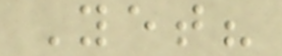Yet?
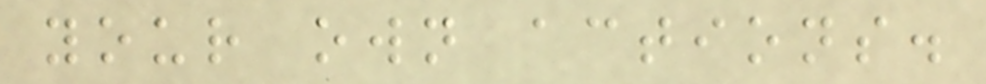your own actions.
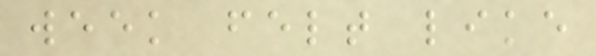week felt like
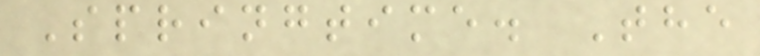Springtime. The
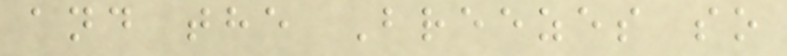and the Breezes so
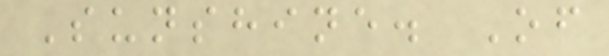Sunshine. Of
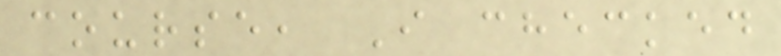course, I checked
